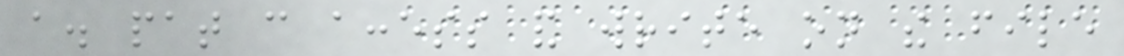a. pat can access and write on the file
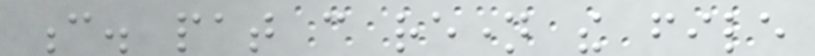c. pat can rename the file
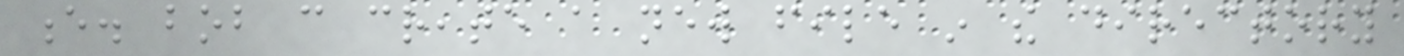e. bob can create a new file in the directory
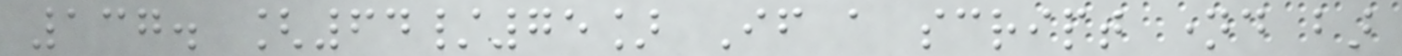137. [64/75] If a script named bar
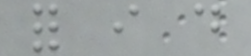for i do
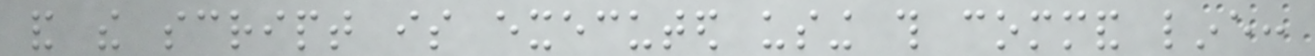and the script is executed using this command line:
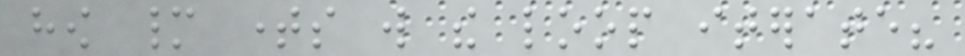how many times will the loop iterate?
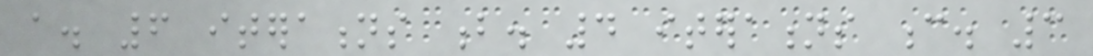a. 6 iterations b. 4 iterations c. 3
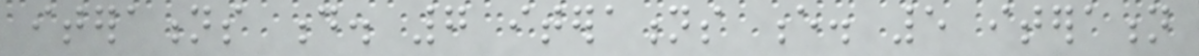iterations d. 7 iterations e. 5 iteration
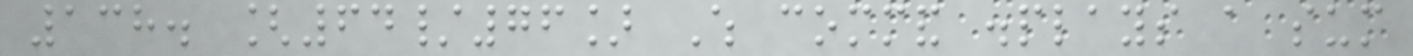138. [64/76] Which command displays a sum
